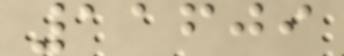11609
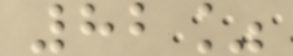82%
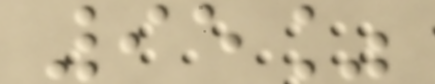95%
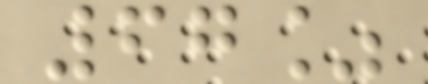67%
